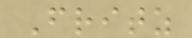Fritz
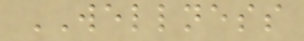WELLNESS
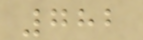782
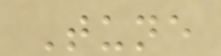Tune
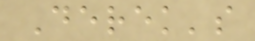Derek's
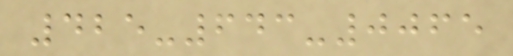425-643-0065
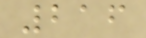216
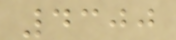4300
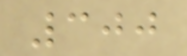300
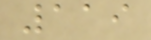119
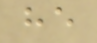he
